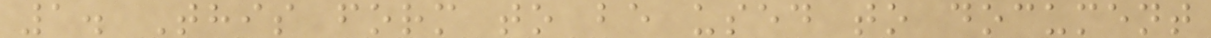1. This form to be used to document
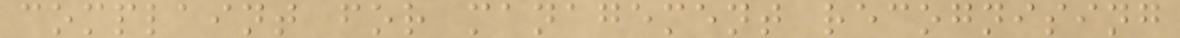complaint for management recognising
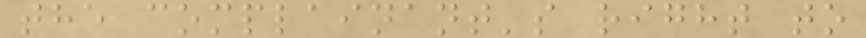the complainant's right to
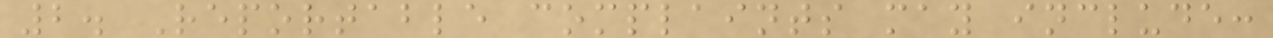2. Reportable complaints may include:
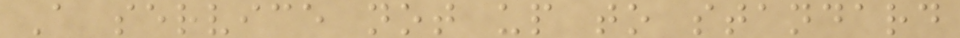A service not up to standard
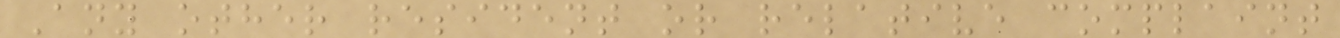Any other resident or relative complaint
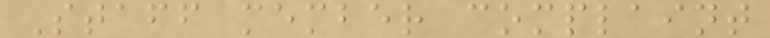Staff member complaint
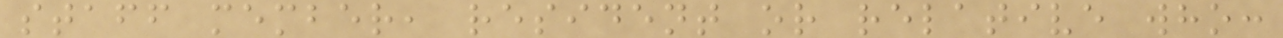staff member, resident or relative who:
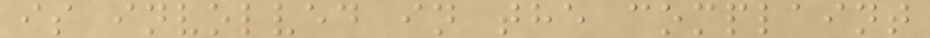is involved in the complaint
